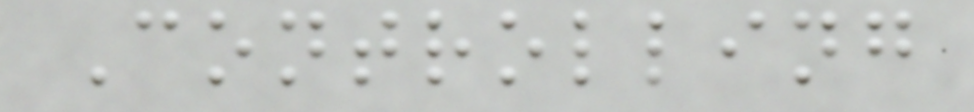Controlling
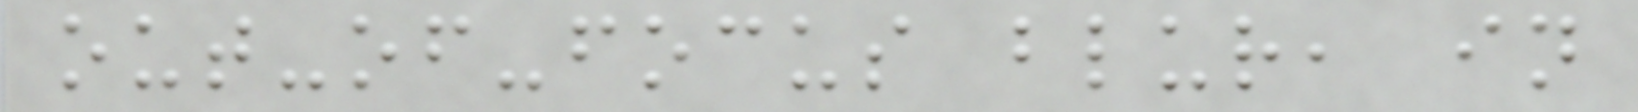out-of-focus blur, in
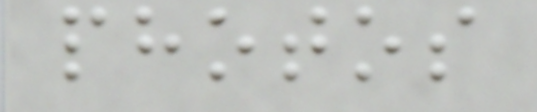photos
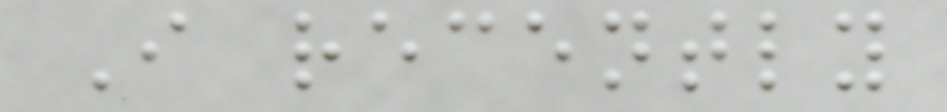I recently
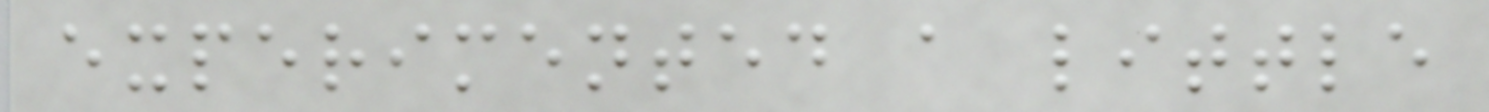experimented a little
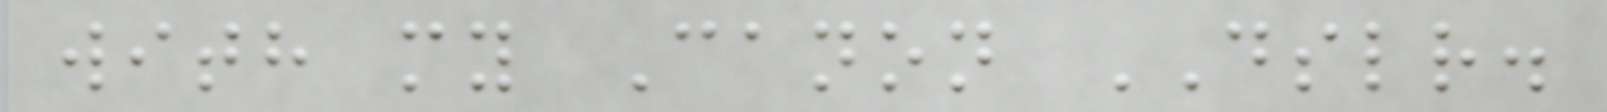with my Canon DSLR.
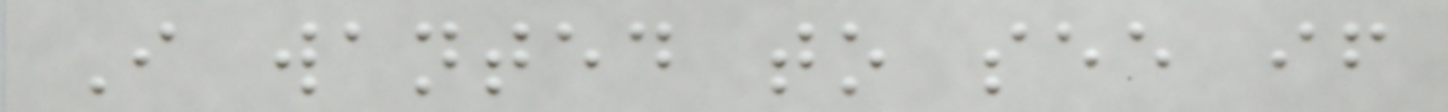I wanted to see if
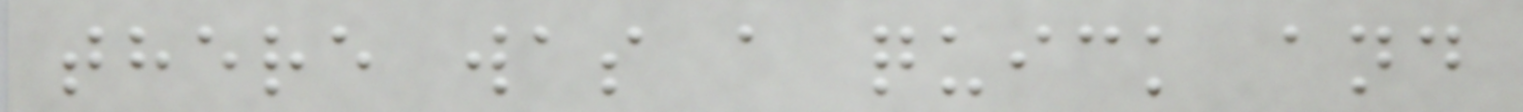there was a quick and
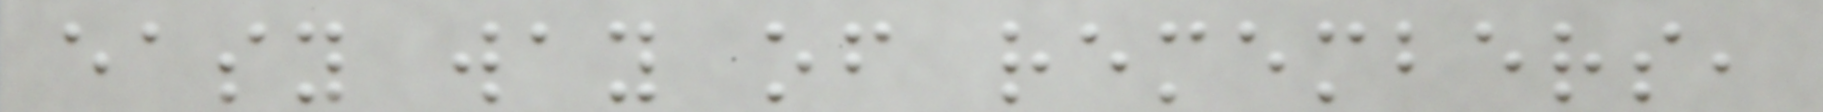easy way of remembers,
